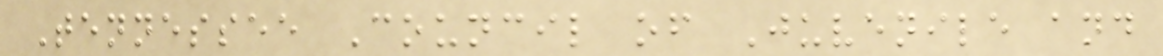Tennessee Council of Juvenile and
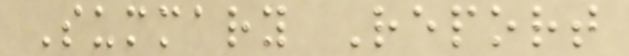Summary Report
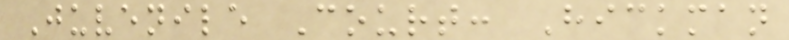Juvenile Court: Hickman
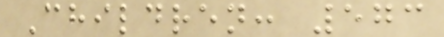Children: 573
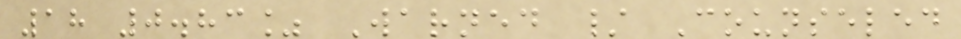18 0.83% Warned / Counseled
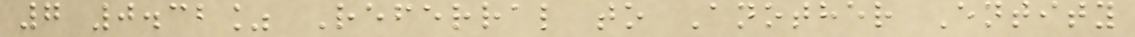7 0.32% Referral to Another Entity
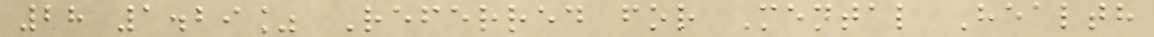28 1.29% Referred for Mental Health
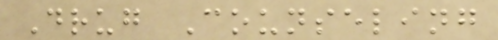Drug Counseling
